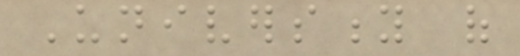University of
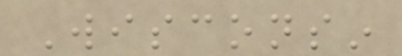Wisconsin
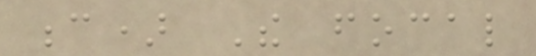c) The focal
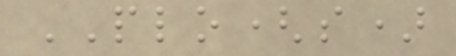PLO(s)
